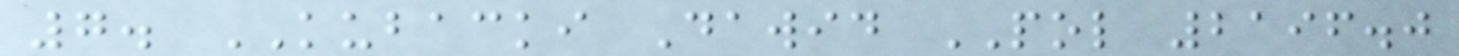7. KUBACKI Dawid POL 2196.0
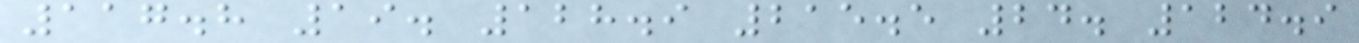117.8 19. 128.9 215.5 24. 124.9
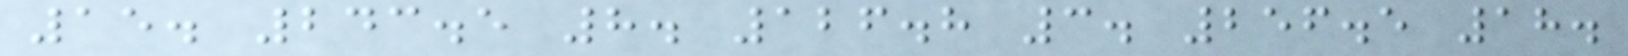15. 243.5 8. 126.8 3. 256.5 18.
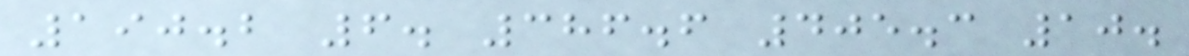190.2 6. 386.6 405.3 10.
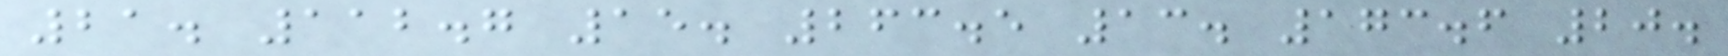21. 112.7 15. 263.5 13. 173.6 20.
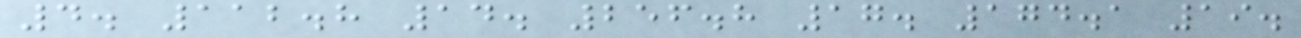4. 112.8 14. 256.8 17. 174.1 19.
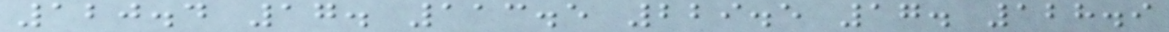120.4 17. 113.5 229.5 17. 128.9
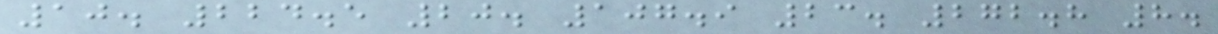10. 224.5 20. 107.9 23. 272.8 8.
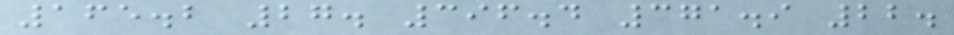165.2 27. 396.4 371.9 22.
